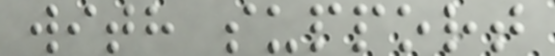with support
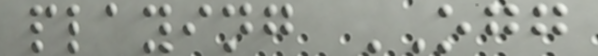playing OGG
